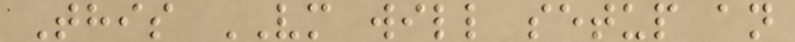This VM will setup an
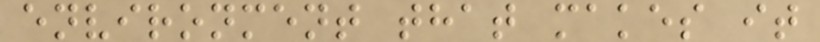environment that makes it
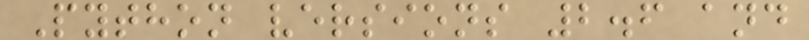Python versions 2.6 and
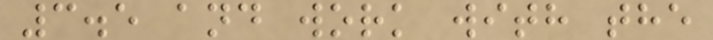3.5 and work with the
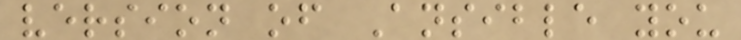version of Ansible you
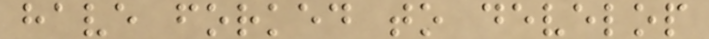have forked to develop
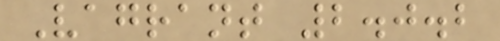Vagrant 2.0.2
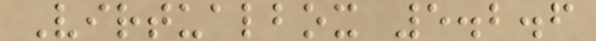Virtualbox 5.2.6
